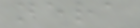nera
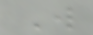W
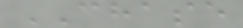CHASE
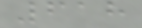618
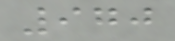970
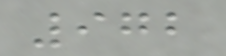972
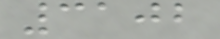3102
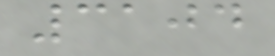3104
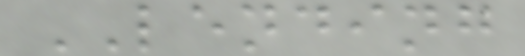LENDING
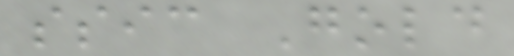ssic Gold
